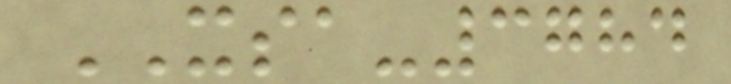XSA-3784
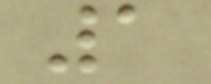1
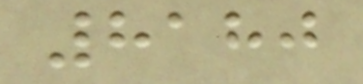8180
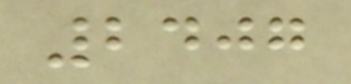2407
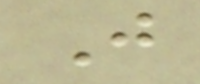J
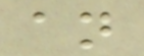an
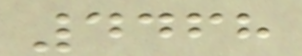4468
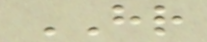HR
